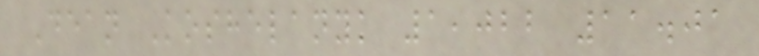Dean Koshelanyk 1,022 11.01
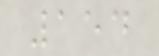154
